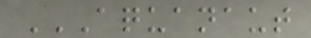AQUANAUT
